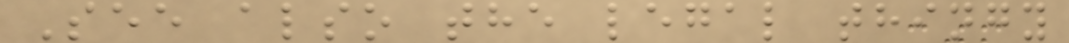See also the legal thingy
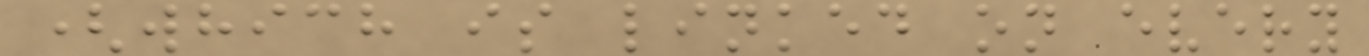(which is linked on every
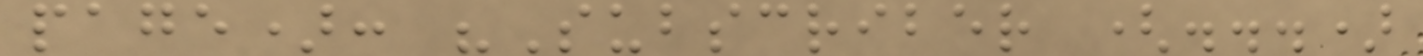page): "Subscriber (...)
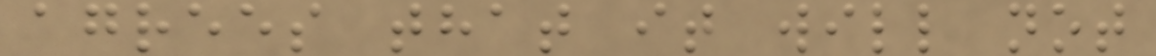agrees that it will not
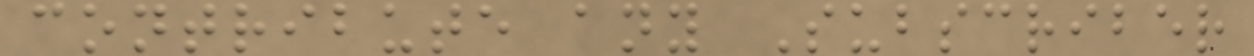contribute any Subscriber
